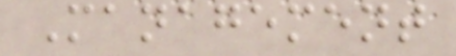Management
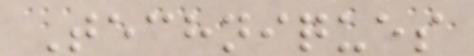Techniques
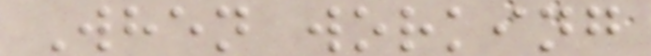When working
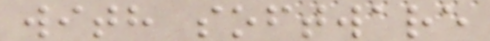with software
